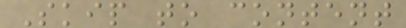Skip to content
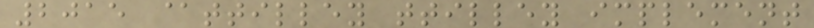2015 @ttilley ttilley implement
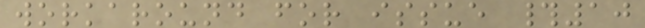workaround for issue #10
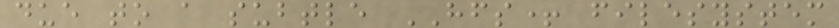due to a subtle HFS+ filesystem
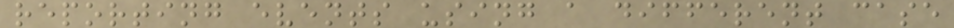reporting events using a different case
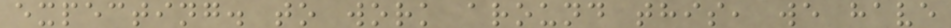expecting. to work around this, we have
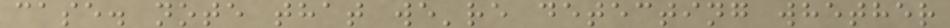case. note that we're detecting whether
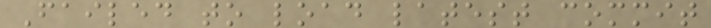Failed to load latest commit
